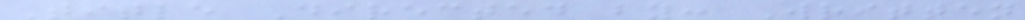Title Directed by: Written
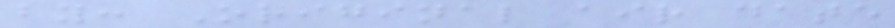by: Original air date
